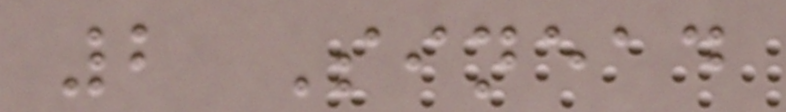2 Sinead
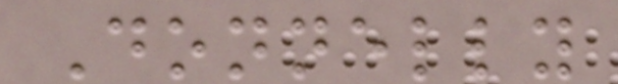Donnelly
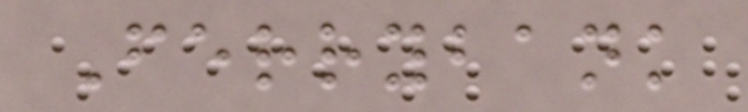Ferrybank
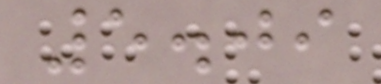5.09
